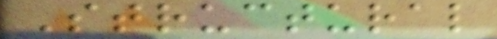Structural
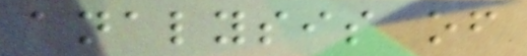analysis of
